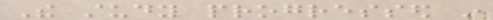The study progressed in
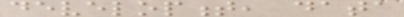development, data
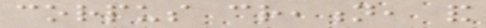corpus creation, and
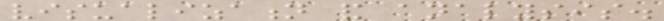visualization and analysis.
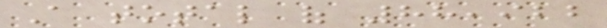A total of 88,922
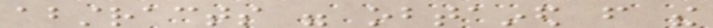abstracts were obtained from the
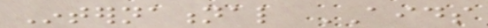International AIDS
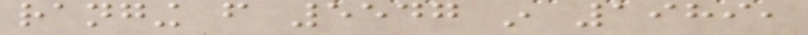ranging from 5547 in 1989,
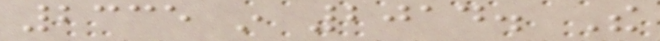2335 in 2014. The
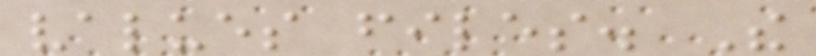values files. The
